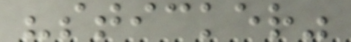"sticker"
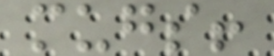mugs!
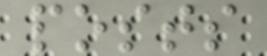posts
